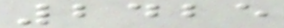2425
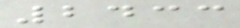2433
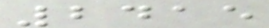2415
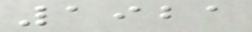1921
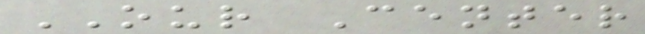OUR Center
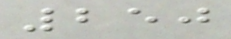250
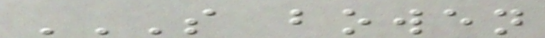S BOWEN
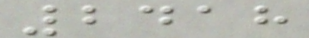2418
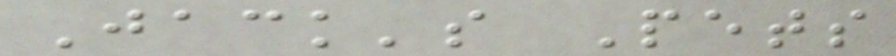Jack's Pets
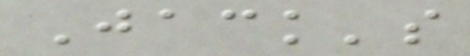Jack's
